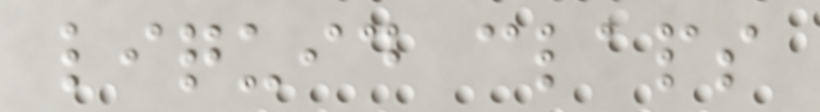liquid claps
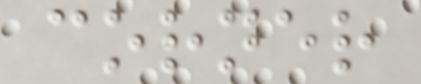corner
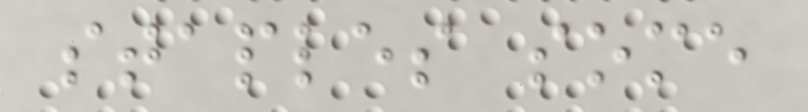staples some
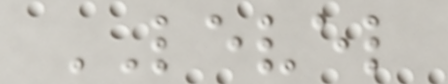LEVEL
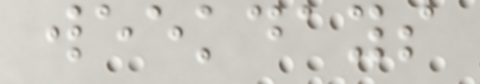weekdays
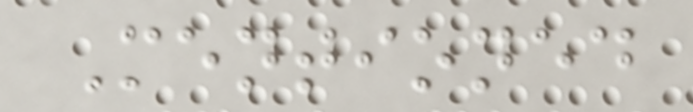Mentioned
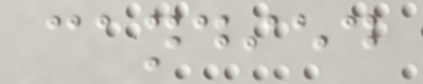candied
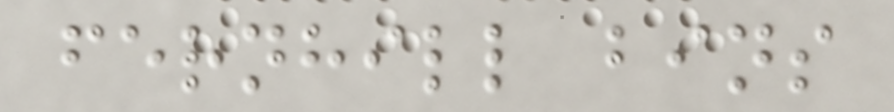fernhill bins
